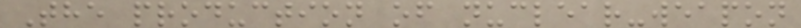The production of nuclear-weapon
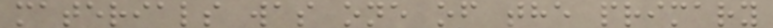materials was one of the primary
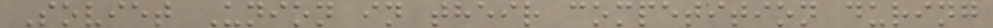Soviet Union in their competition during
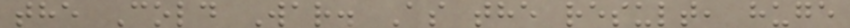the Cold War. As the result, huge
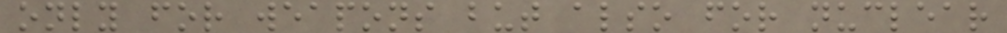only for weapons but also for nuclear
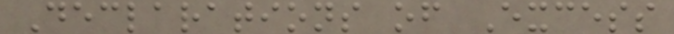Declarations of Excess
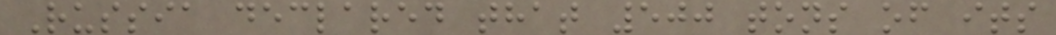Russia declared that 500 tons of its
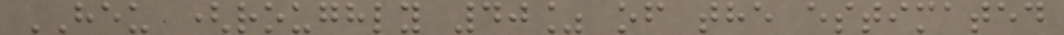HEU (roughly 40% of the estimated
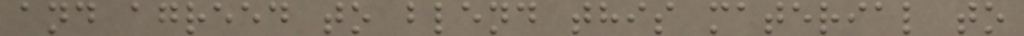and agreed to blend this material to
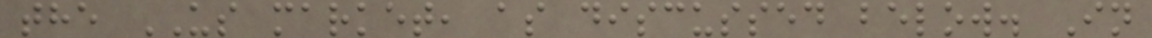the US market, as discussed below. In
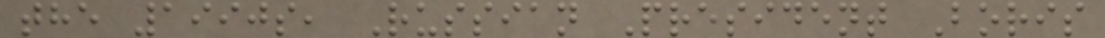the 1990s, Russian President Boris
